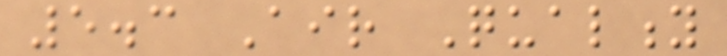5.3 Air Quality
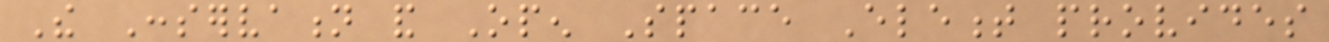The Conservation and Open Space Element provides
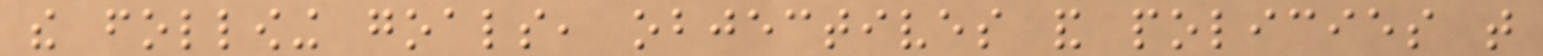the following goals, objectives and policies that
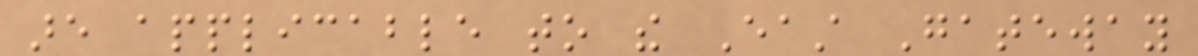are applicable to the East Gateway
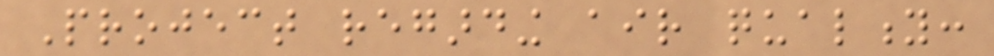Project regarding air quality:
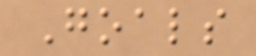Goals
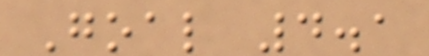Goal 4.1
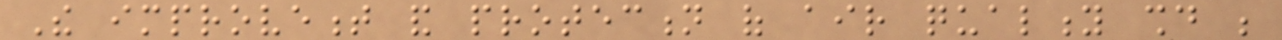The improvement and protection of air quality should be
